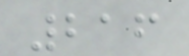216
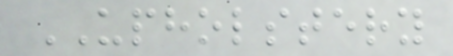UPHOLSTERY
